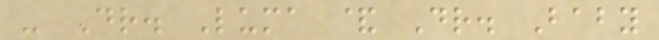- Dr. Luma & Dr. Baby
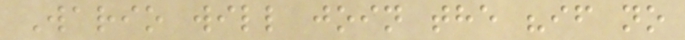Wario will join the "if no
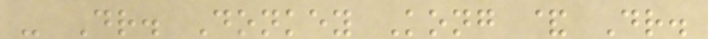- Dr. Donkey Kong & Dr.
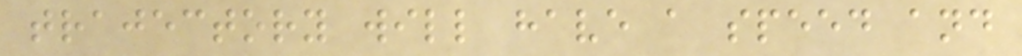trajectory will have a speed and
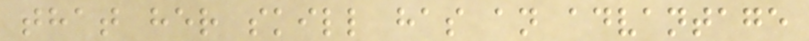that her skill has an advantage
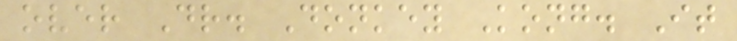over Dr. Donkey Kong. It
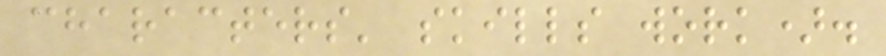characters' skills work).
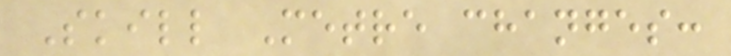Skill Metre changes:
